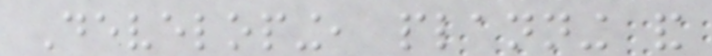Developing, planning and
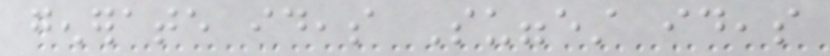generate ideas Suggest ideas
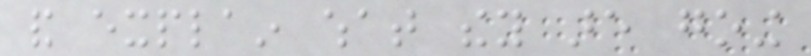and explain what they are going
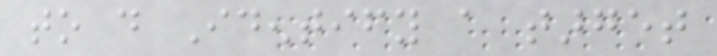to do Identify a target
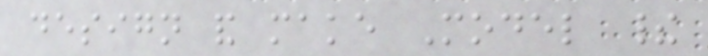design and make Model their
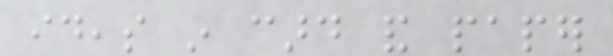ideas in card and paper
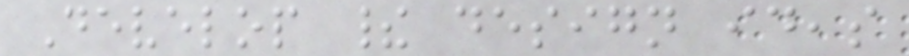Develop their design ideas
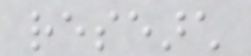research
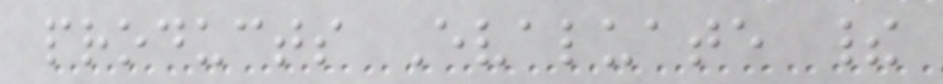products Evaluate their
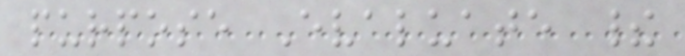purpose Evaluate their
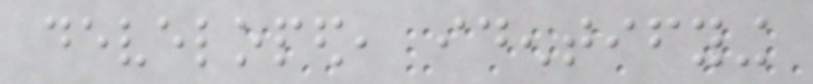developed, identifying
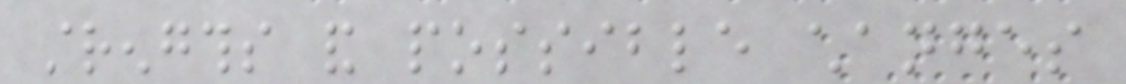strengths and possible changes
